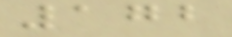172
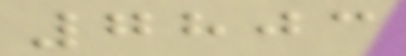7803
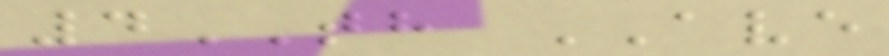4TH AVE
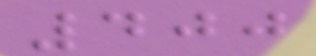400
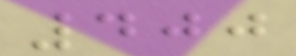400
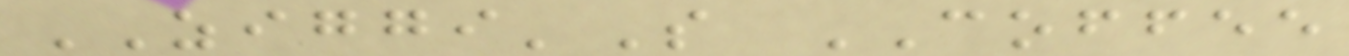ZIGGI'S COFFEE
